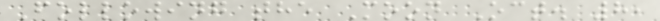Following the Moon Oct. 8,
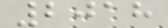2018
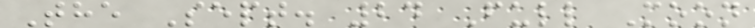The Sept. 24 Full Moon
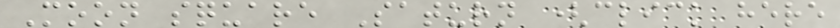Moon square Saturn (click here
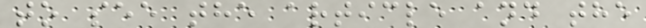to see the article and the
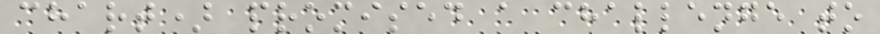chart) promised a challenge to
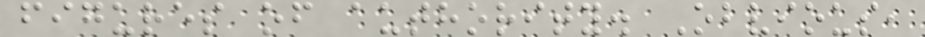figures of authority. Obvious,
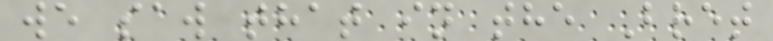we saw that in the Bret
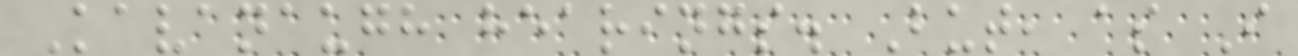Kavanaugh hearings. But, as I
